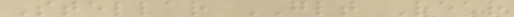Stellar GLT Rear
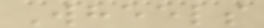Wheels
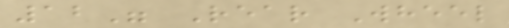12" Rear Wheel
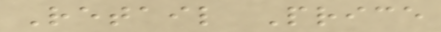Retail Price
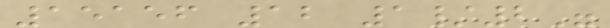15156 12 1/2"
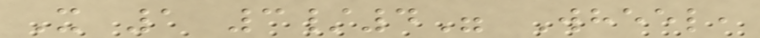X 1 3/4" Wheel,
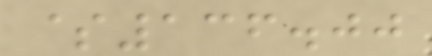$136.00
